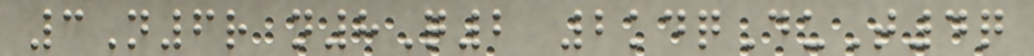3N6r n8Q2 2kdqDuT4q
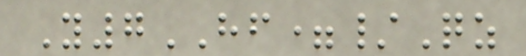Y7HF=/Qz
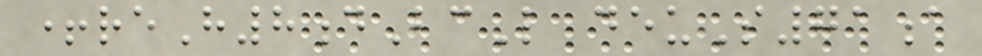+reH8dBcL deuS71a
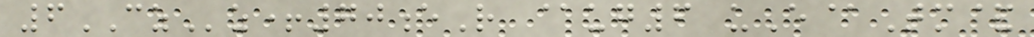6CZz+70eR @ug6 uE@Tm&
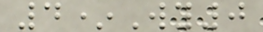4*Wy0
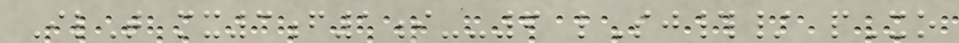IlT mx3f1i--6 lSj#/ pXo
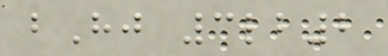bHj 3lb2
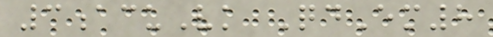3acuVk QdEm8
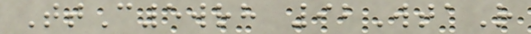TtC5wrh 92WtaR
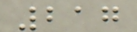217
